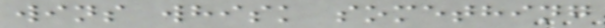wins whisk something
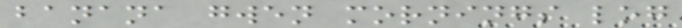banana gwen mornings log
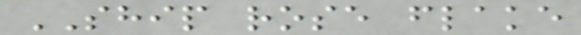SHIP rose flake
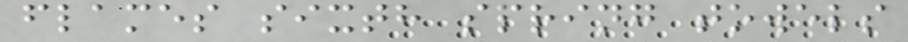flames sixth spring towels
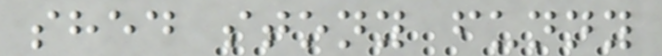shed stony funny
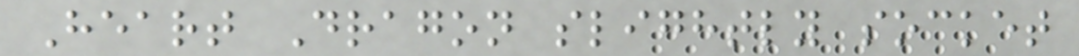Heart Dragon slightly socket
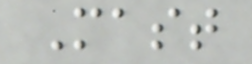Mast
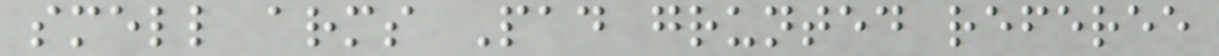smell arms Pad grunted referee
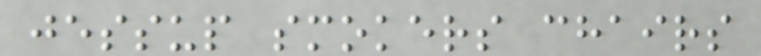jessup smokers chairs
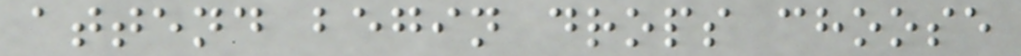attend begin drops choose
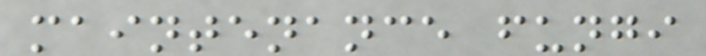maintenance fungi
